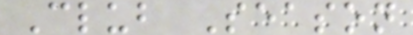Club Season
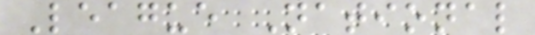League National
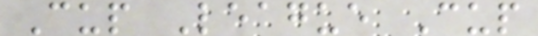Cup League Cup
